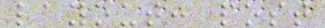layout: post
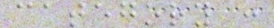category :
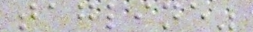tagline"
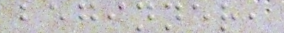beginner,
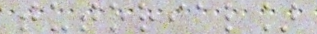tutorial]
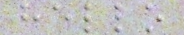hello
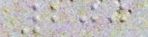200
